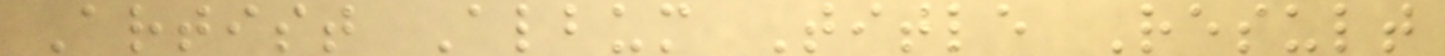Artist Album Title Result
